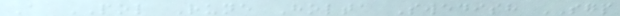A POL Rune Holta Swedish SGP
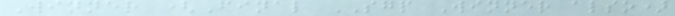Winner (Final SGP Winner also)
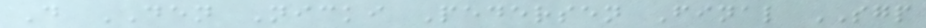D DEN Nicki Pedersen Final SGP
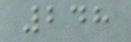248
